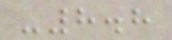-8.8
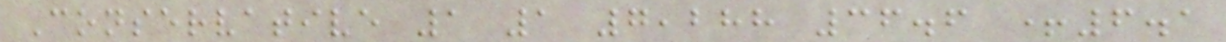Conservative 1 1 7,288 36.6 +6.1
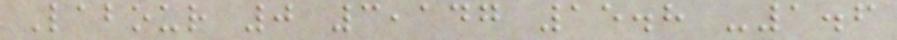Labour 0 3,147 15.8 -1.6
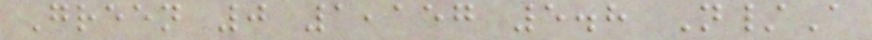Green 0 1,157 5.8 N/A
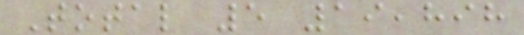Total 5 19,898
